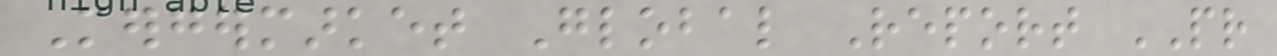Mergermarket Global Report PR
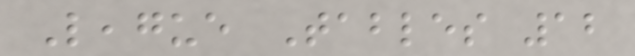League Tables 12
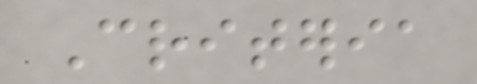Criteria
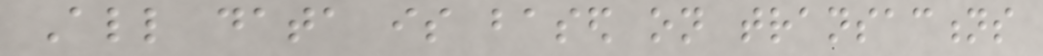All data is based on transactions
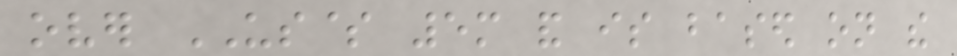over US$ 5m and is based on the
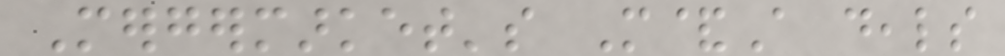Mergermarket's M&A deals
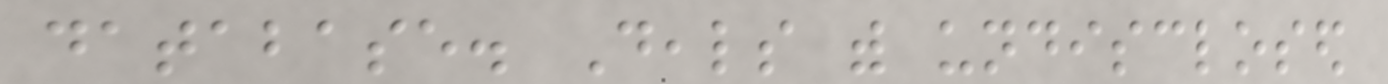database. Deals with undisclosed
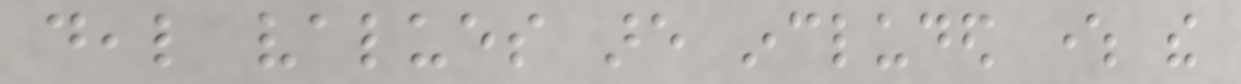deal values are included where the
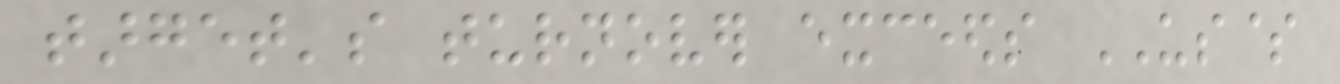target's turnover exceeds US$
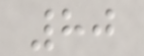80
